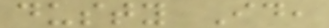dusty Id,
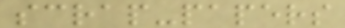scrap-papers
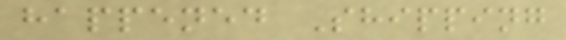happened Shipping
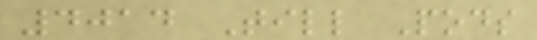4014 Till Pods
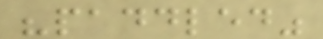"paddled"
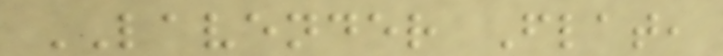LAVENDER Flat,
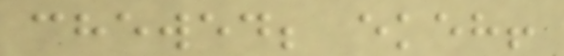chewed; ekeh!
